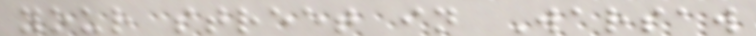your street in Warsaw
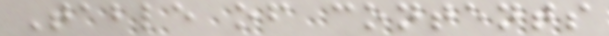Table of contents
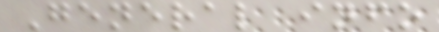General info
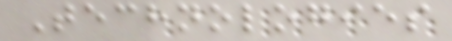Technologies
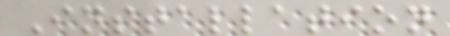Installation
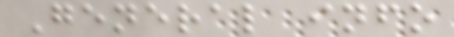General info
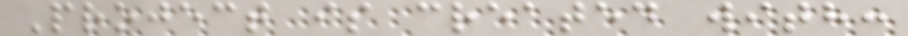Project is created with:
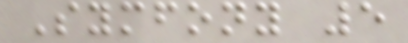Symfony 5
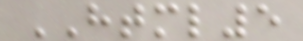HTML5
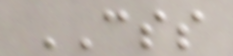CSS
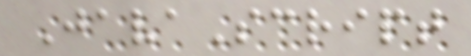JavaScript
